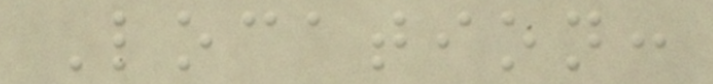Location:
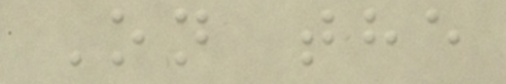On the
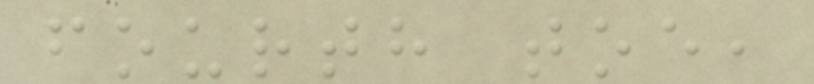fourth toe,
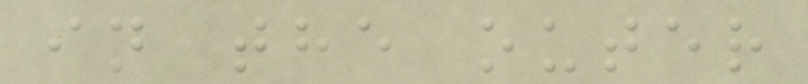in the outer
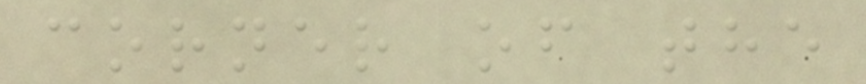corner of the
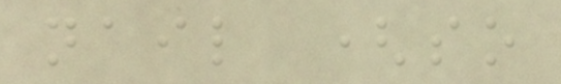nail (so
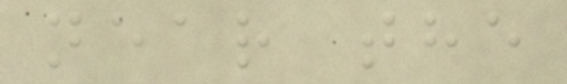near the
